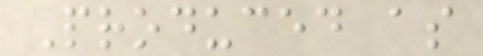Produced as
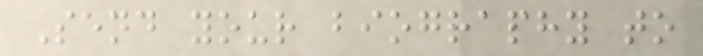Send your biography to
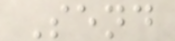Send
